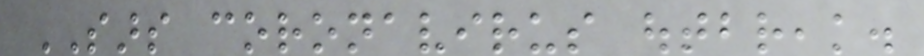SARS coronavirus outbreak.
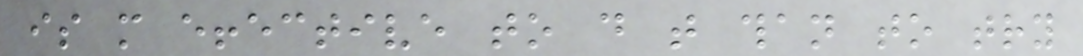is more effective to do that than to try
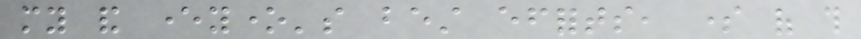my and everyone's best efforts, some of this
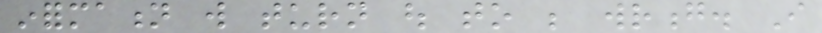information will turn out to be wrong. I
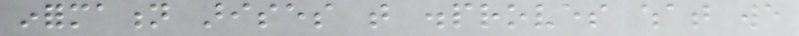information arises that disproves what we
